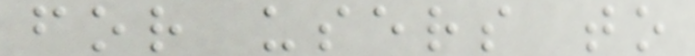for users to
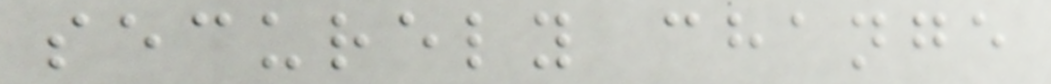securely change
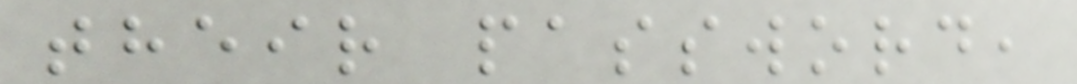their password,
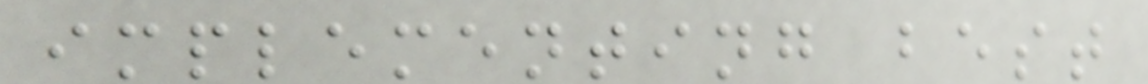implementing best
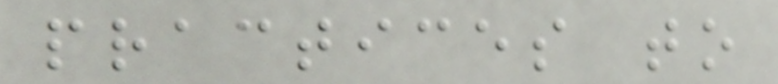practices to
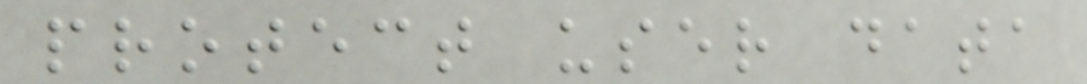protect user data
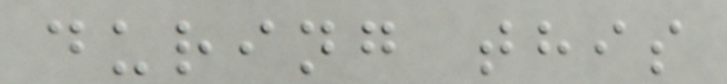during this
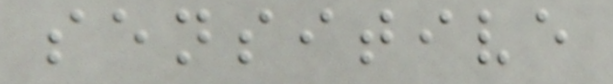sensitive
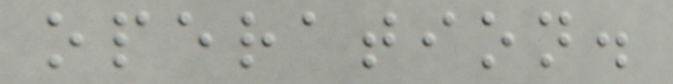operation.
